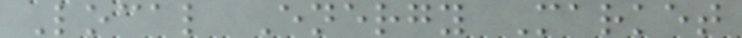Local Energy Market
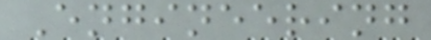Engineering
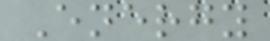Energy
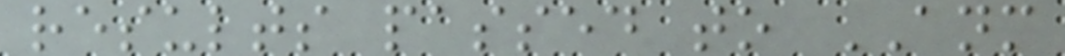results passed to ANM
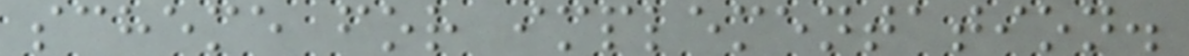scheme for implementation.
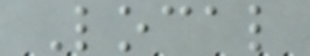Local
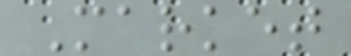Market
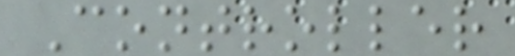Controller
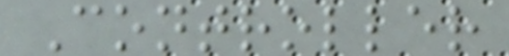Controller
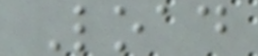Load
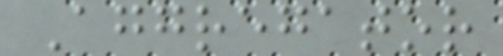Aggregator
